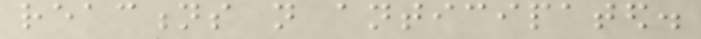reactions not anticipated.
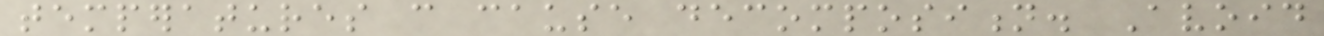temperatures can cause decomposition. Avoid
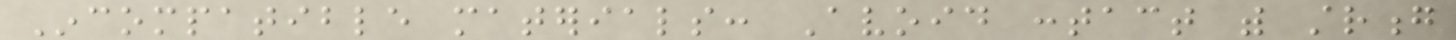Incompatible materials: Avoid contact with strong
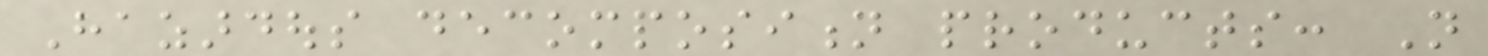Hazardous decomposition products: Not
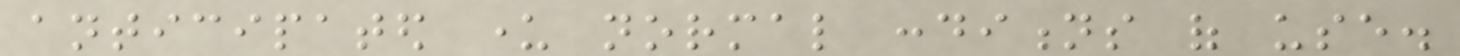anticipated under normal conditions of use.
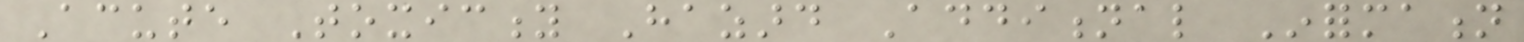Acute Toxicity Hazard Additional Information
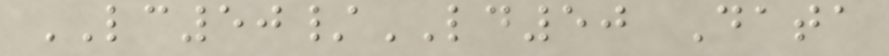LC50/LD50 Data
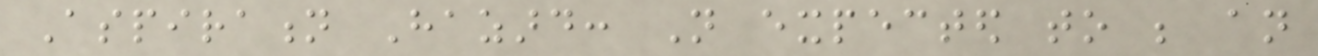Aspiration Hazard: Not expected to be an
